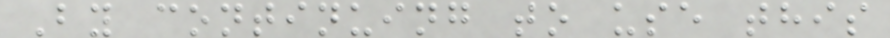By continuing to use this
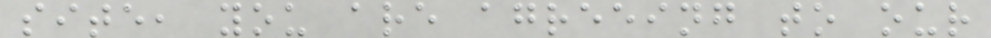site, you are agreeing to our
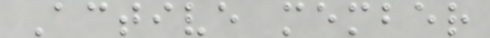Active member
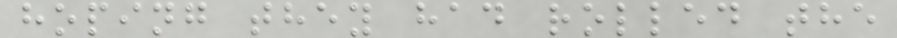hoping they had rolled the
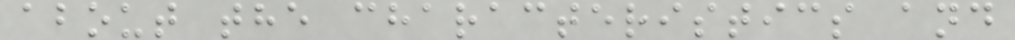about the characteristics and
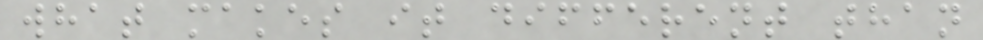what makes it different than
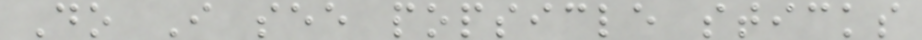Do I see popsicle sticks
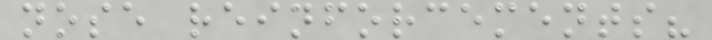nose reinforcements?
